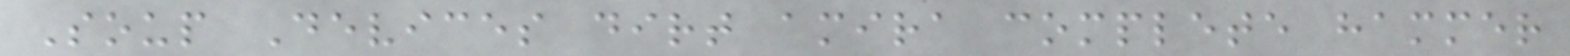Soup Devices dirt amira complete hammer
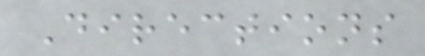Directions
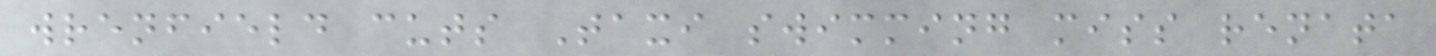wrenfield cuts Taxi swimming miss renata
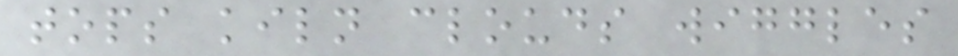tops kiln clouds wiggles
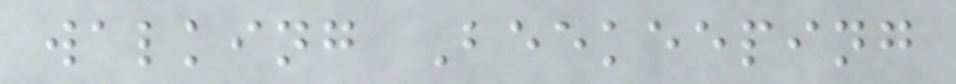walking Beekeeping
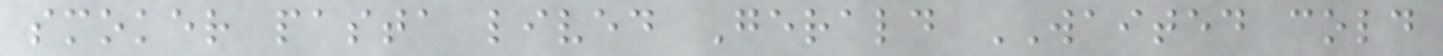smoker pasta lived Gerald WAITED cold
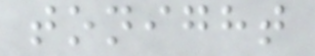tonight
